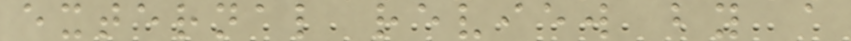external review by a
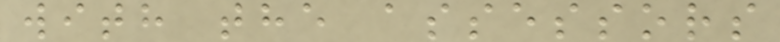with the assessors
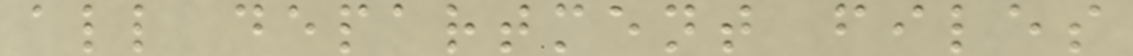all department files
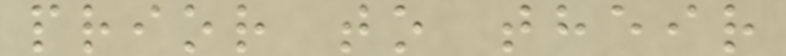prior to their
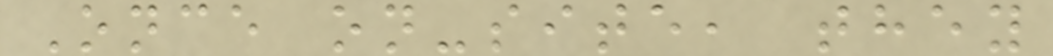Once on-site, they
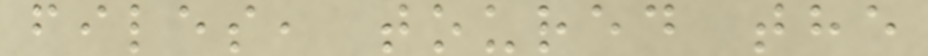files, toured the
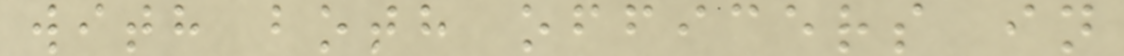with both officers in
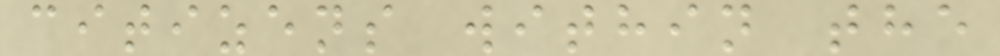citizens within the
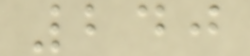240
